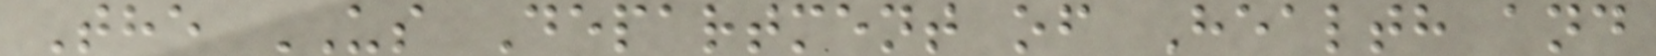The US Department of Health and
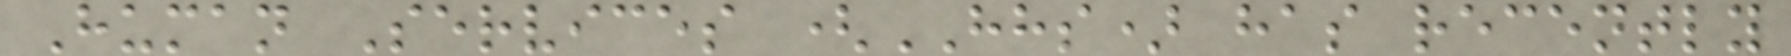Human Services (HHS) has recently
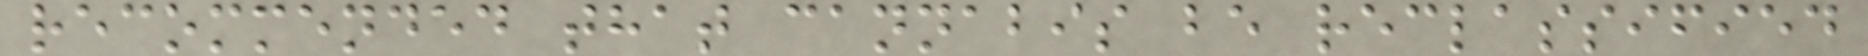recommended that cannabis be reclassified
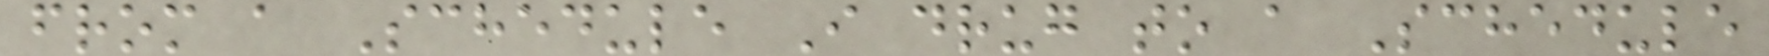from a Schedule I drug to a Schedule
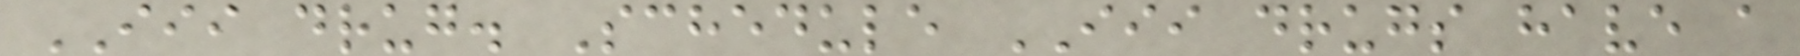III drug. Schedule III drugs have a
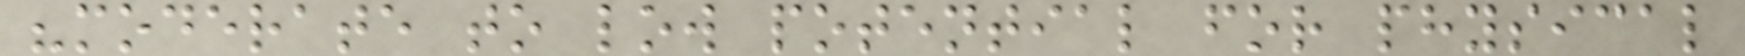"moderate to low potential for physical
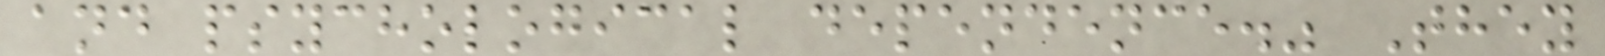and psychological dependence." They
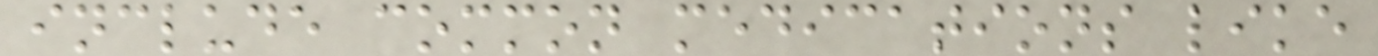include common medications like
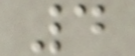4
